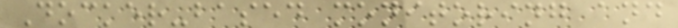Docker-based monitoring and
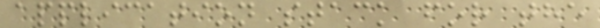application stack for the
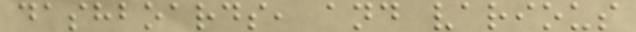dashboards, and various
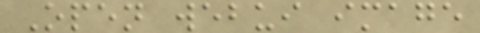Open webui image
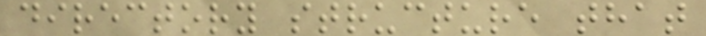directory structure that
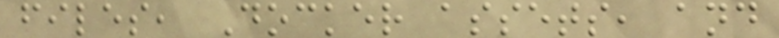files, Docker assets, and
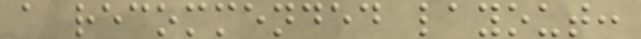a recommended layout:
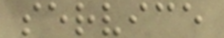service
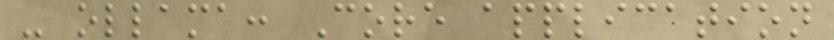- ollama: Core application
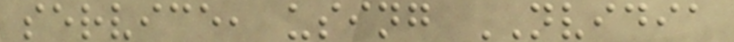service, using NVIDIA
